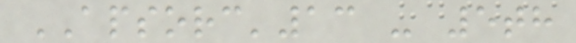APSORC'13 - 5th
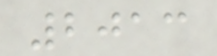2013
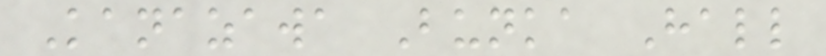Kanazawa Bunka Hall
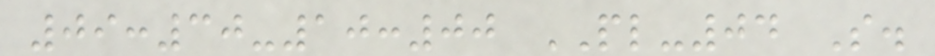09:30-10:00 PL-04 S.
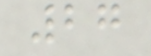27
